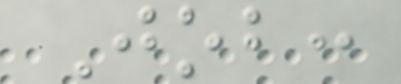Job:
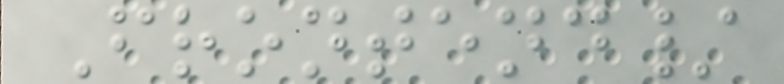Frontend/
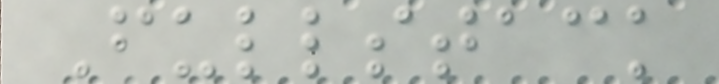Fullstack
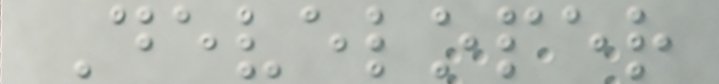Developer
